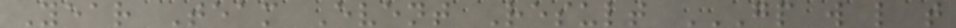Year Team Event Result GP W L T
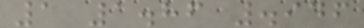1 1.86 .946
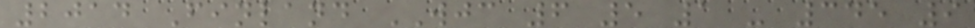2014 Finland WJC 6 5 1 - 345 9
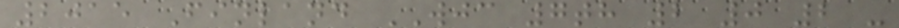2015 Finland WJC 7th 2 0 2 -
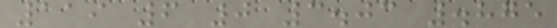119 6 0 3.03 .875
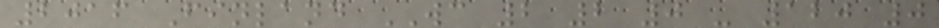2016 Finland WC 2 2 0 - 120 0
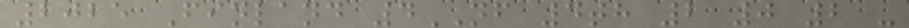2025 Finland 4NF 4th 2 0 2 -
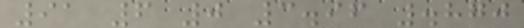91 6 0 3.96 .870
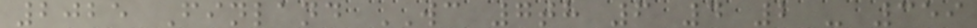2025 Finland WC 7th 6 4 2 - 359
